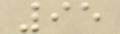95
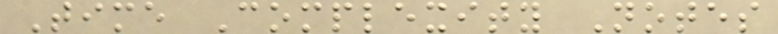Time Complexity Notes
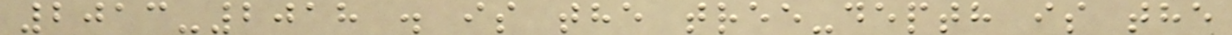2013-2018 . is the tree-depth is the
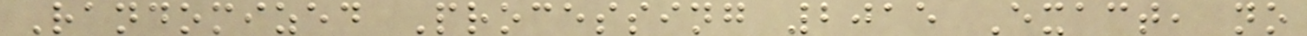Randomized Processing 2015 Exact, no
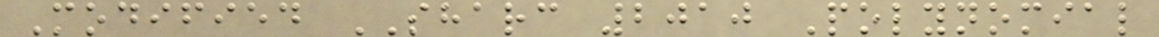Modified SHARC 2010 Polynomial
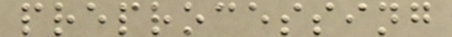preprocessing
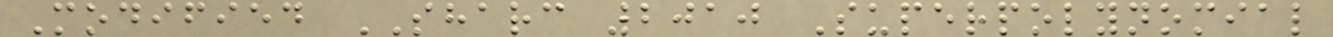Modified SHARC 2010 Superpolynomial
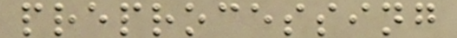preprocessing
